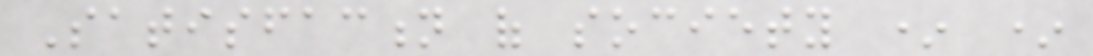Satisfaction of society * *
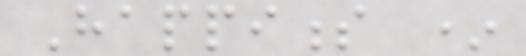Happiness *
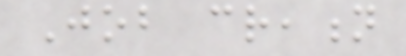Job creation
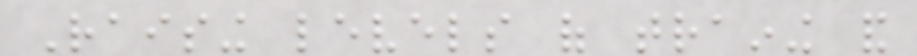Raising levels of training and
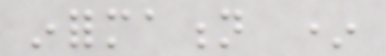information *
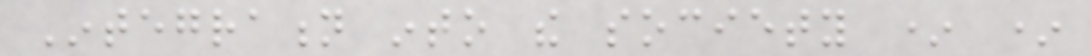Integration into the society * *
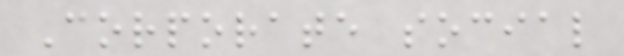Corporate social
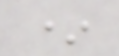*
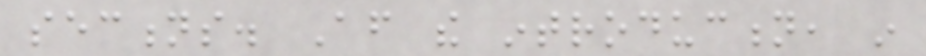sections. After the introduction, in
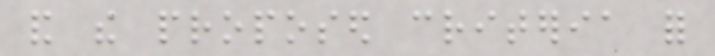and the proposed criteria for
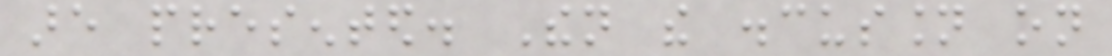are presented. Then the discussion on
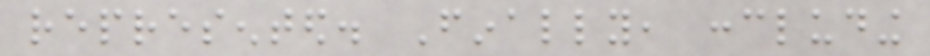represented. Finally, concluding
